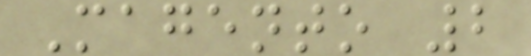Magento 2
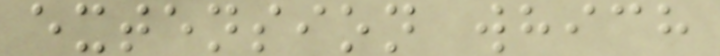extension which
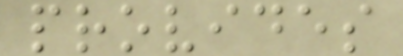provides
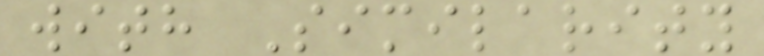with Similarity
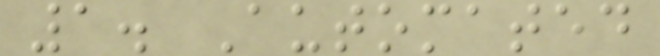1. Automated
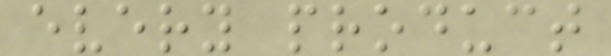every product
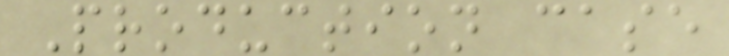Production case
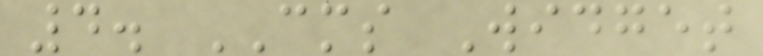4. CMS Widget
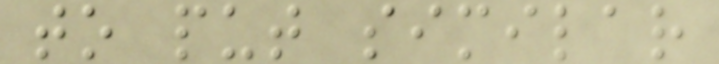to put similar
